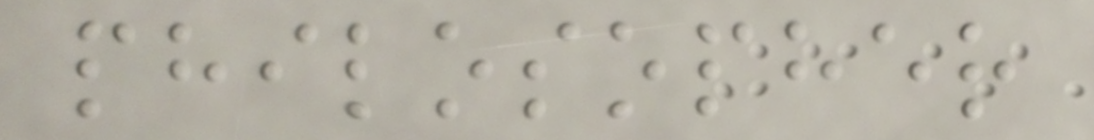philosopher
